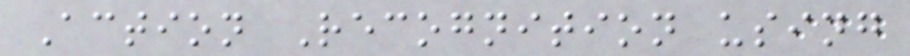Action Recognition using
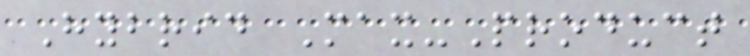Hybrid Max-Product
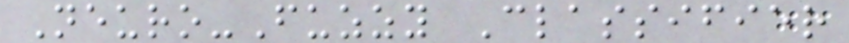Neuro-Fuzzy Classifier
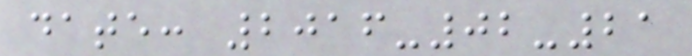date: 2016-02-21
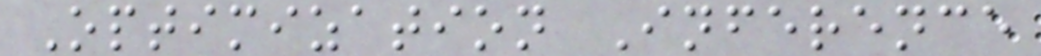Optimization Inference
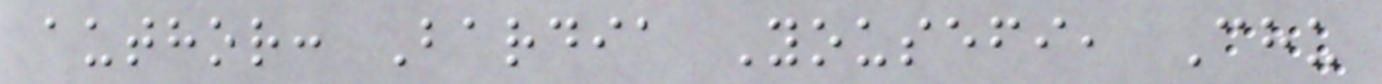author: Bardia Yousefi, Chu
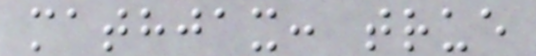mathjax: true
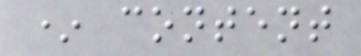* content
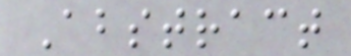Abstract
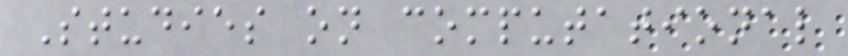Studies on computational
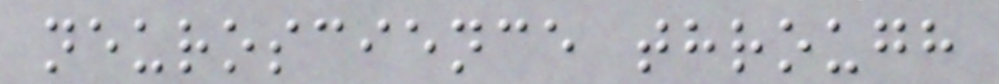neuroscience through
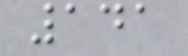141
